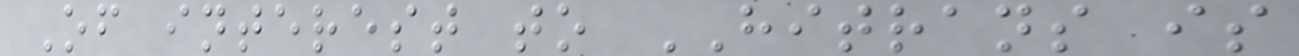Of interest to HITRANS is
